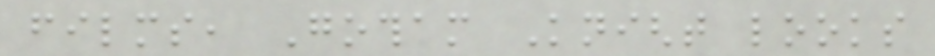films, Gotham Knight looks
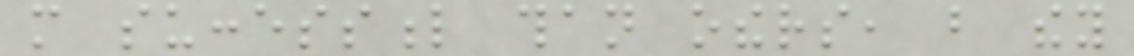more successful than others, but they
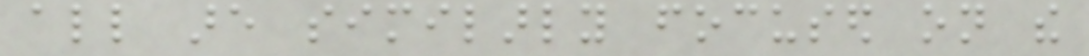all are similarly focused on the
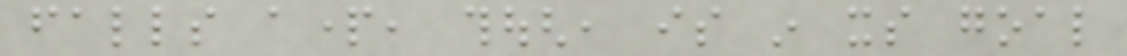falls apart, though, is in its goal
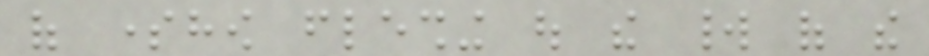of somehow fleshing out the world of the
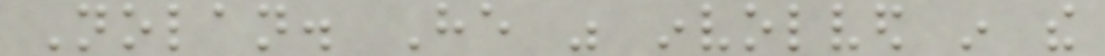Nolan. He was involved in the
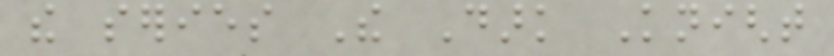the series The Dark Knight
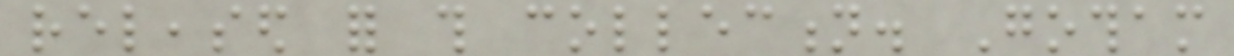released for this collection. Gotham
